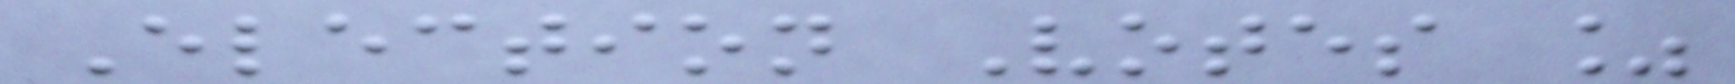Election Votes %
